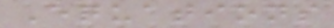Equations
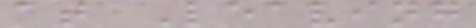at Leaving
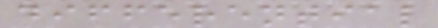differential
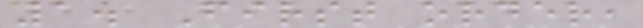1. First order,
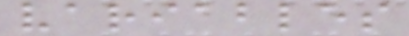variables
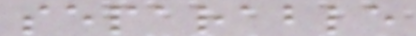separable
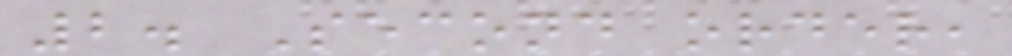2. Second order,
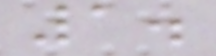1.
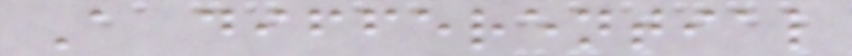A differential
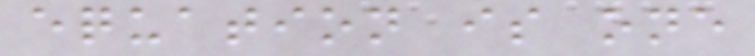equation is one
